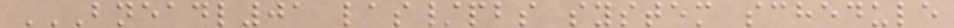BNEADL01 LAS/PBS SYSTEM SCHEDULE
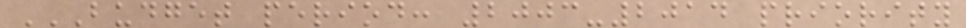BUDGET PERIOD: 2003-2014 PRIORITY
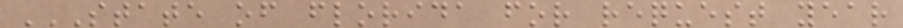STATE OF FLORIDA FOR REQUEST YEAR
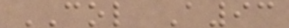COL A93
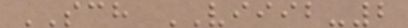SCH VIIIB-2
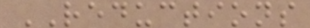REDUCTIONS
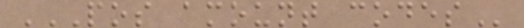POS AMOUNT CODES
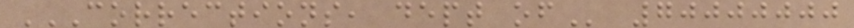CORRECTIONS, DEPT OF 70000000
